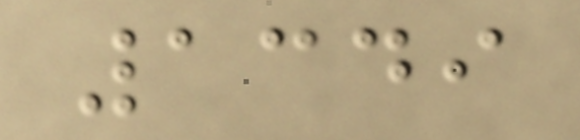1349
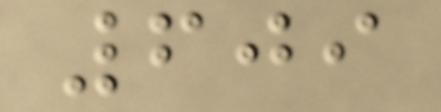609
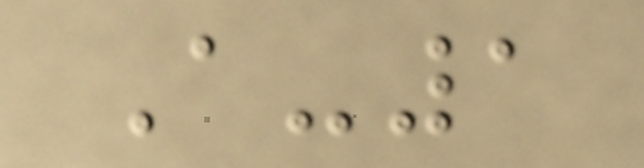A-1
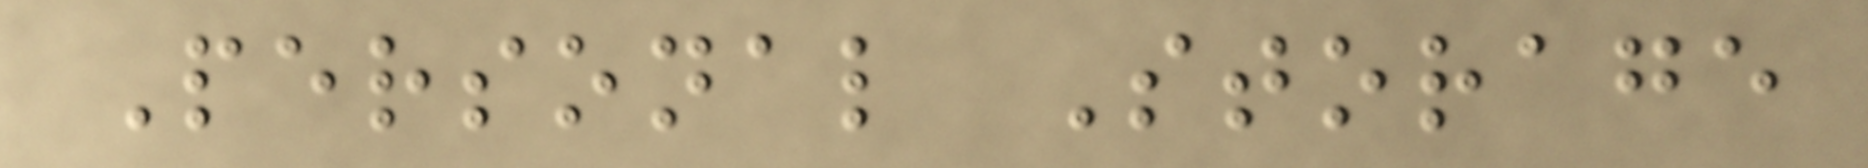Personal Storage
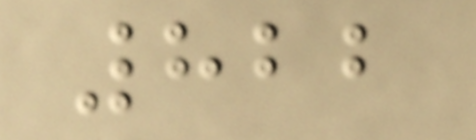822
